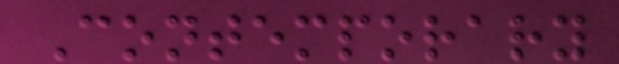Contemporary
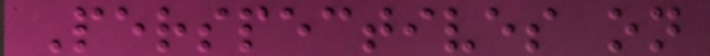Perspectives on
